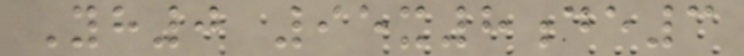Yh0 95x8de3
